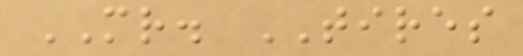MR. TIRES
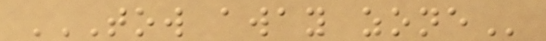TOW AWAY ZONE
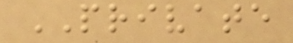PRIVATE
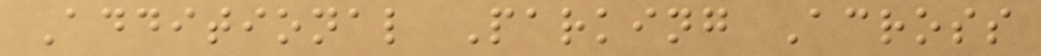Additional Parking Across
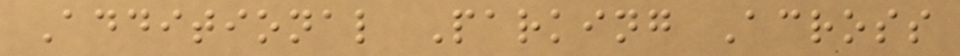Additional Parking Across
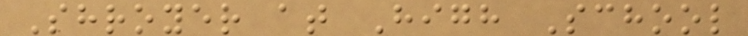Shroyer at High School
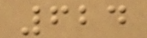624
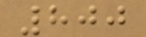800
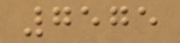7575
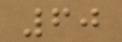60
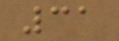31
